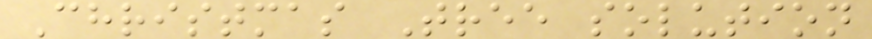Christmas Tree solution
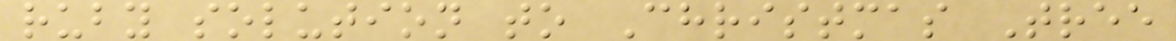ruby solution to Christmas Tree
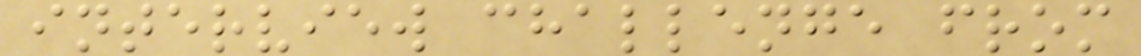interview challenge from
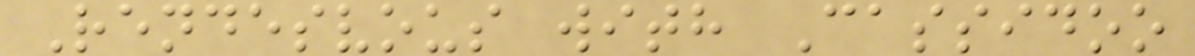Rendesvous with Cassidoo
